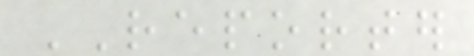REPORTER
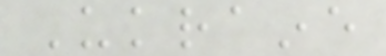Ukraine
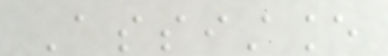Assistance
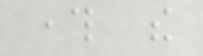through the
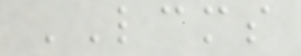LCMS
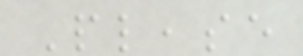Please
